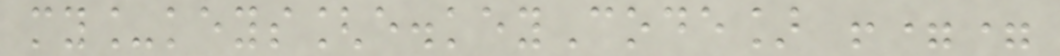my_keys[e.keyCode] !==
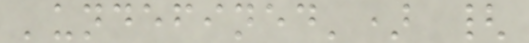'undefined') {
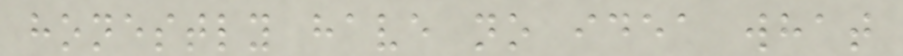honestly have no idea what
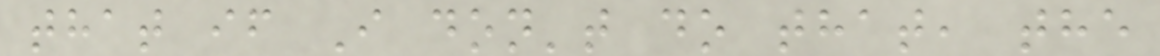that if I don't do that, the
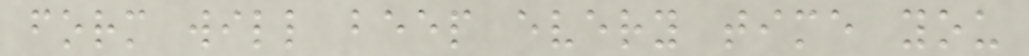form will beep every time you
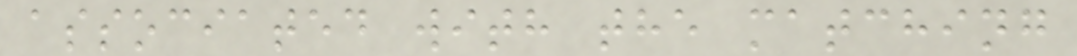associated with the matching
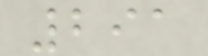291
